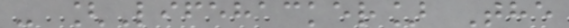- [Lifehacker] The
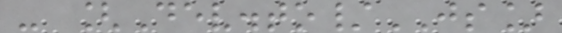- [Dev.to/JS]
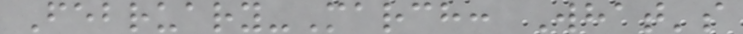February-March: What's
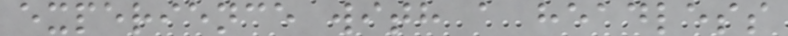experience with a headless
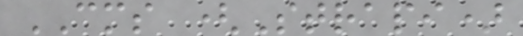CMS (Strapi)
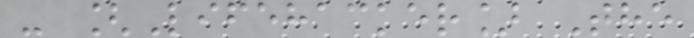- [Lifehacker] The
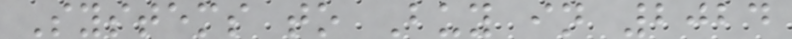Systems to Buy in 2024
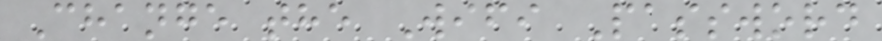Change the Wifi Password
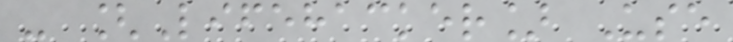- [Lifehacker] Use
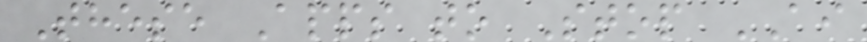These Apps to Stop AI
